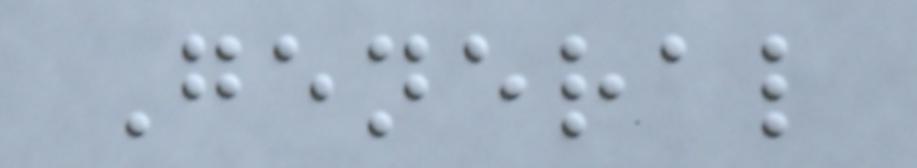General
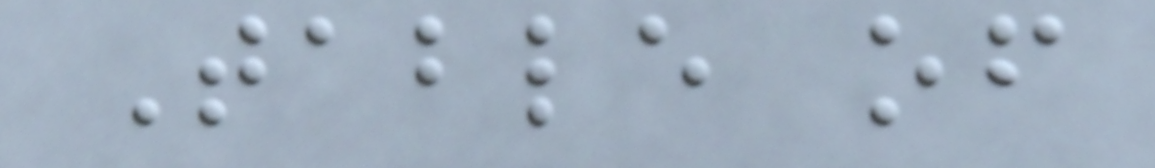Table of
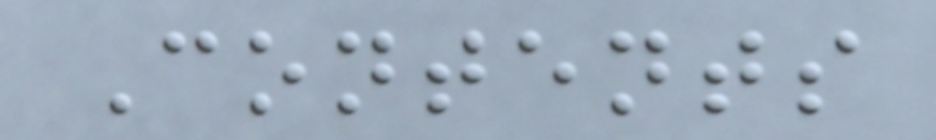Contents
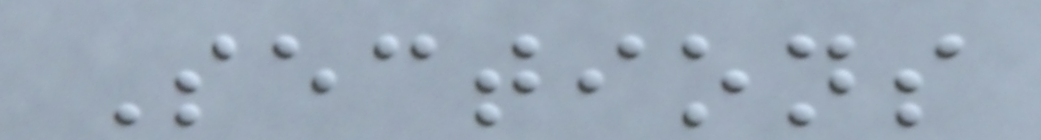Sections
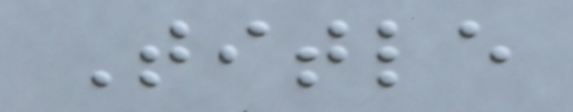Title
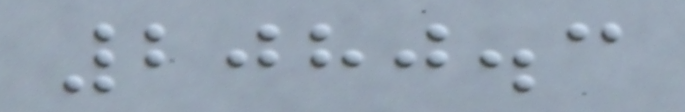2080.3
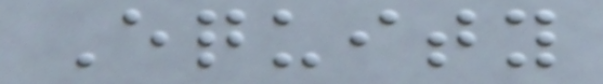Equity
